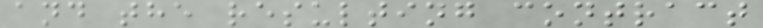and the resulting contract
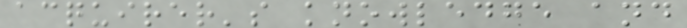acquirer's knowledge and
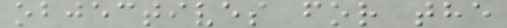objectives for the
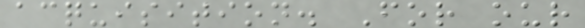acquisition. For our
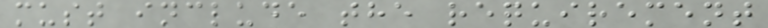must include the requirement
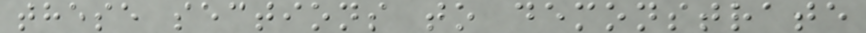these sections to demonstrate
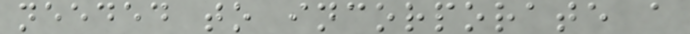needed to incorporate a
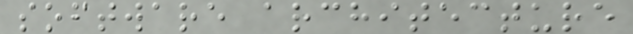software architecture
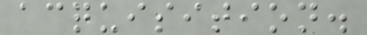acquisition.
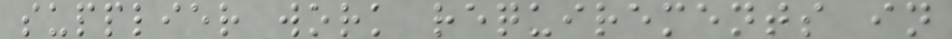supplier work requirements in
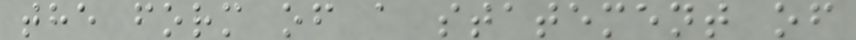the form of a statement of
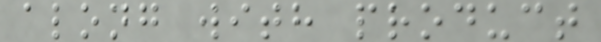along with product
